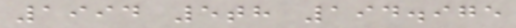1994 5th 194.975
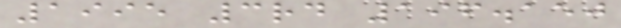1995 3rd 196.150
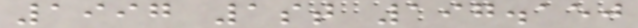1997 1st 197.150
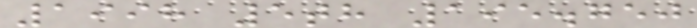1998 5th 195.750
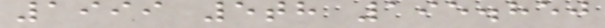1999 5th 195.850
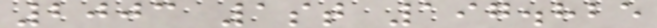2003 1st 197.825
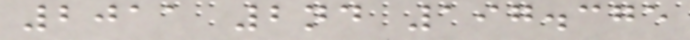2011 2nd 197.375
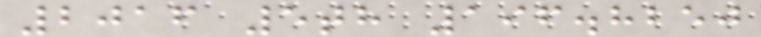2016 5th 196.8250
